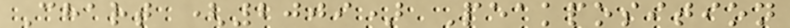Chart (2009) Peakposition
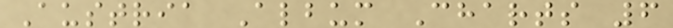Austria Album Charts 6
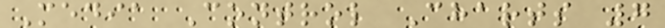Media Control Charts 7
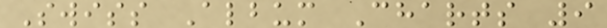Swiss Album Charts 9
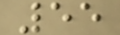55
